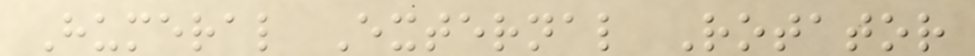Humeral External Rotator
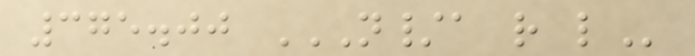375.00 N/A R L
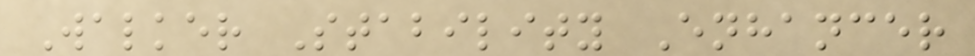Walker Stability Enhancer
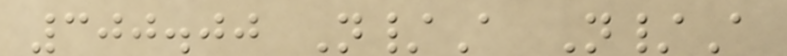300.00 N/A N/A
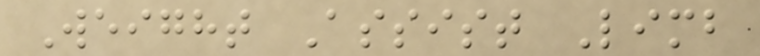Weight Assist Limb
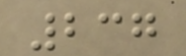237
